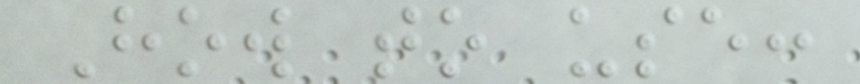How to use:
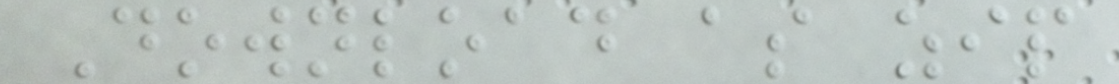Download as zip
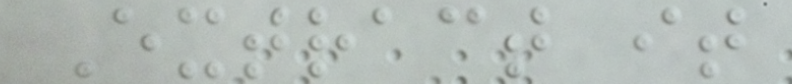Extract it
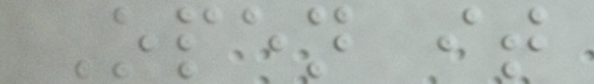Open it
